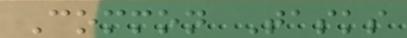Common Tasks
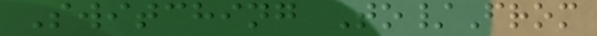Switching To/From
